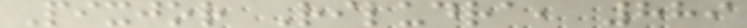Pixjor Riludra, 889
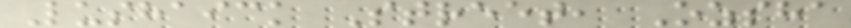Lushaick Street, Ozsha
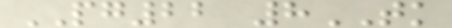PG22 8TK
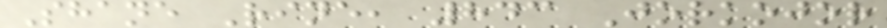Shane Rine, 843 Jorkojor
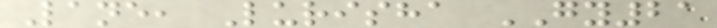Lane, Lurisha GY21
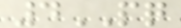4PQ
